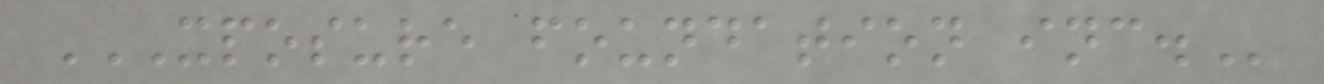XPOSURE FOUNDATION INC.
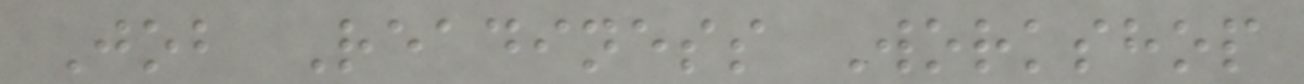Job Readiness Workshop
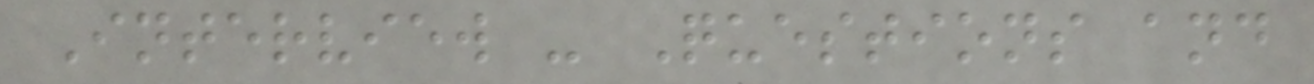Interview - Questions and
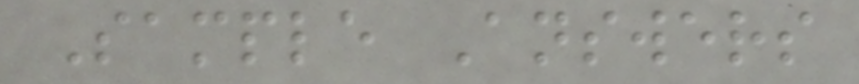Sample Answers
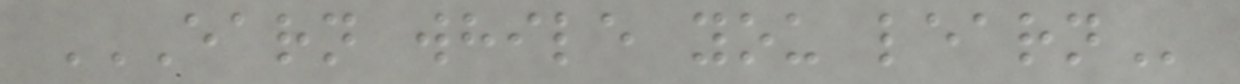EARN WHILE YOU LEARN
